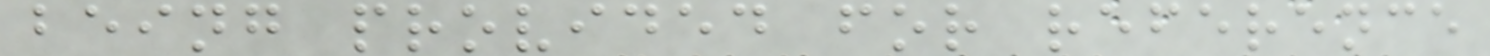being provided for reference
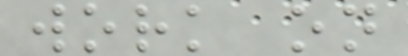work on
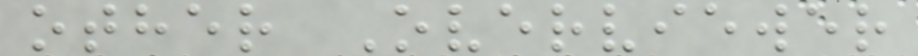other Overviewer
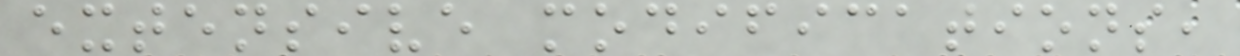extensive modifications,
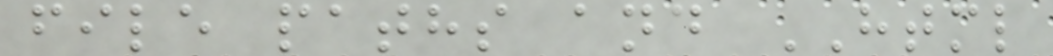file paths and HTML
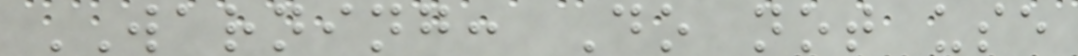WARNING: Do not use
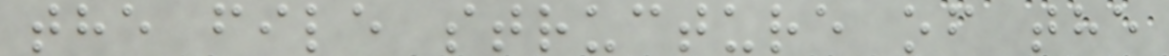the file structure of the
